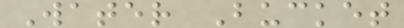Water Bucket
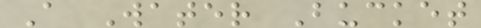A Water Bucket
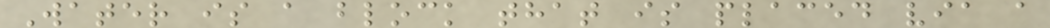Water is a block that is placed via a
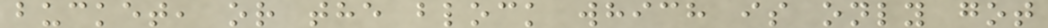bucket, or the block which is only got
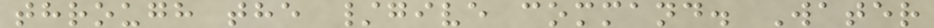through the /give command. Water
